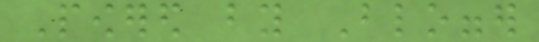Powered by Blogger
